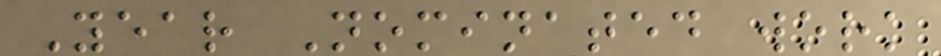Year Nominated work
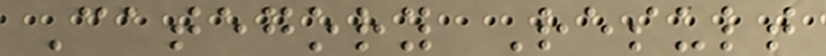Category Result
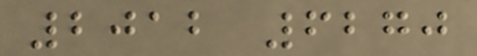2012 6270
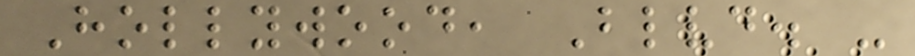Hollywood, Blvd. -
